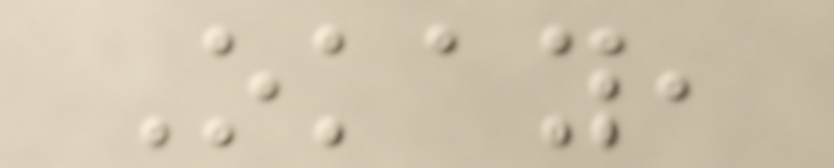Okay,
